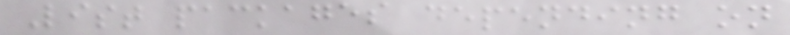List packages depending on
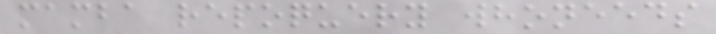mamba repoquery whoneeds
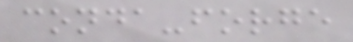conda-forge
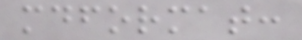mdformat:
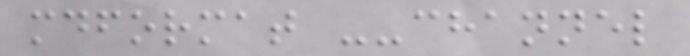mdformat --channel
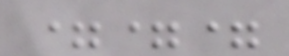===
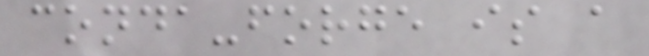conda-forge is a
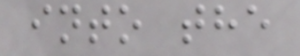into the
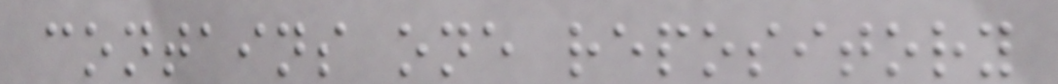contains one repository
